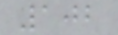102
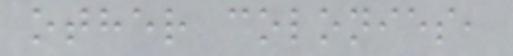other colonies,
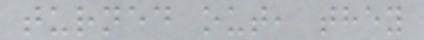turned out, they
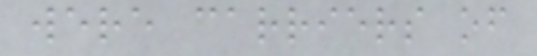were carriers of
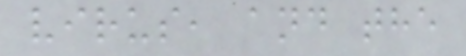virus, and the
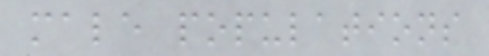male populations
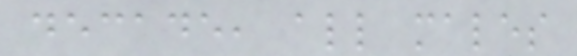decade, all males
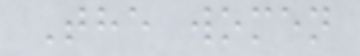The women
